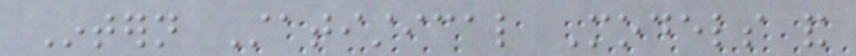Intern Statistical Models and
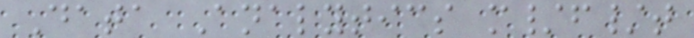Data Analytics m/f/t
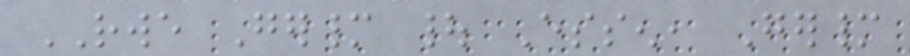RWE Germany | Essen, Germany
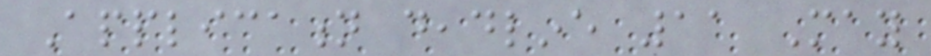Application deadline 11 May
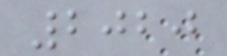2020
